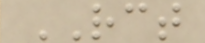RCT
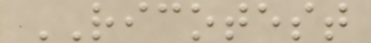RICOTEST
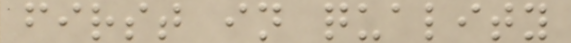first in quality
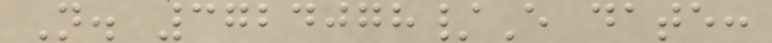N. 3724078/E date:
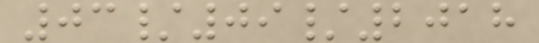03/09/2018
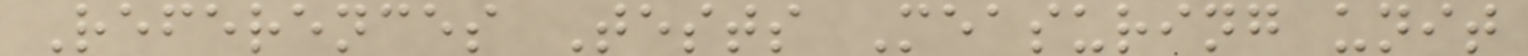References Tests Measuring unit
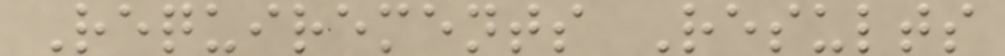Requirements Results
